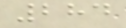284
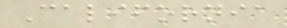California
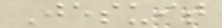Jesuit
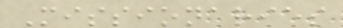Missionaries
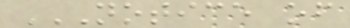NOTICE OF
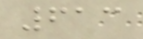613
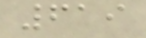619
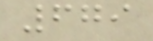679
